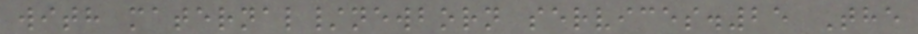with maternal/newborn services.25 The
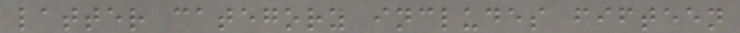latter category includes fifteen
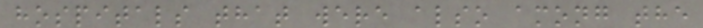hospitals that were also among the
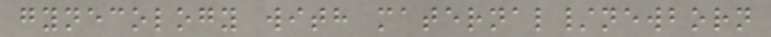gynecology with maternal/newborn
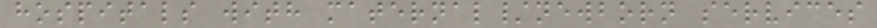hospitals with maternal/newborn services
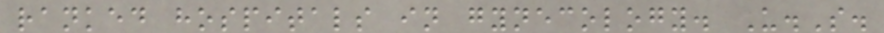ranked hospitals in gynecology. U.S.
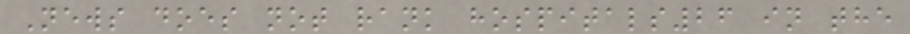News does not rank hospitals26 in the
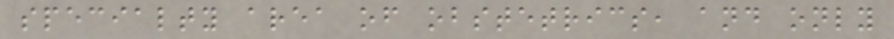specialty area of obstetrics, and only
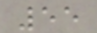55
